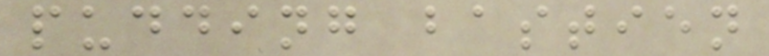pudding bastien
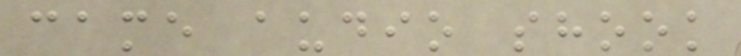came audio shook
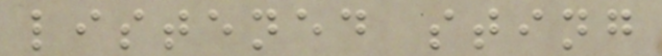listened sting
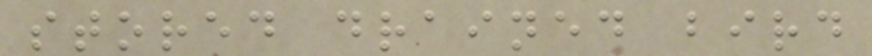stored drained bird
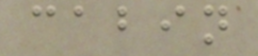cabin
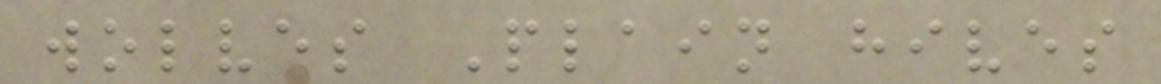wolves Plain hives
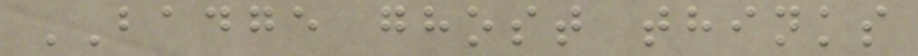BADGE ghost thinks
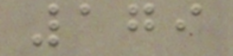179
